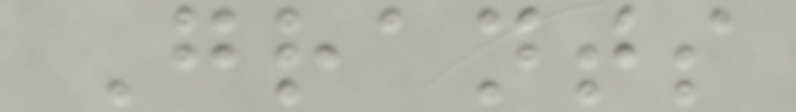Grants
